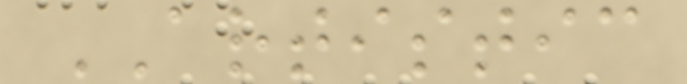ARTISTIC
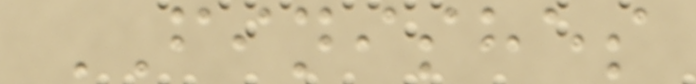FINISHES
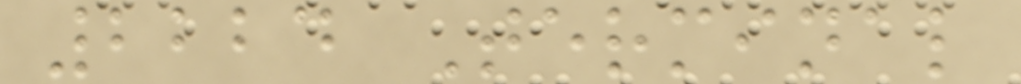2224 Terminal
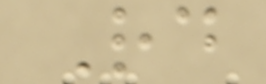Rd
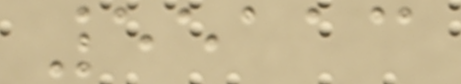55113
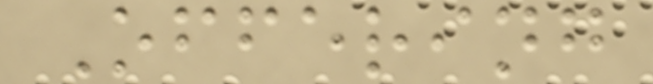Offering
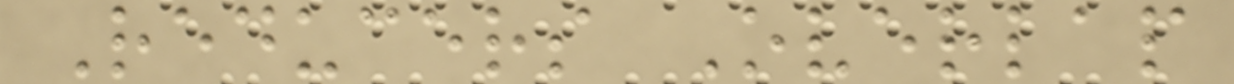Reducers Overlap
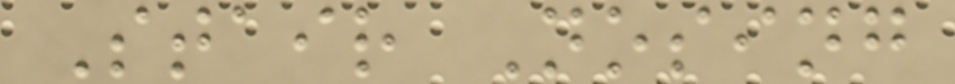Stair Nosing
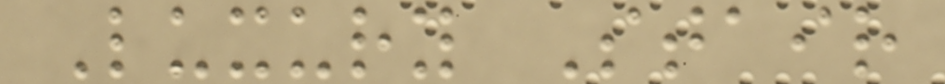Luxury Stair
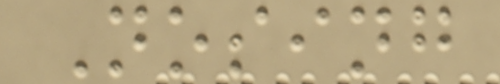Nosing
